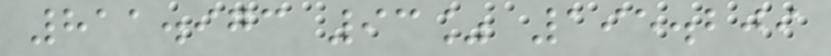811.973 93% 195.209
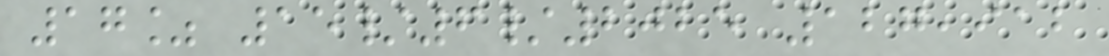17% 15/6/2025 127,912
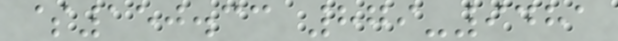$150.33 879-9481
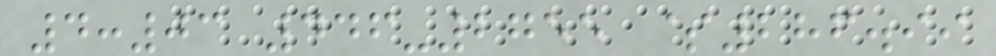4:03 446-2755 $286.99
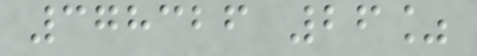378326 26%
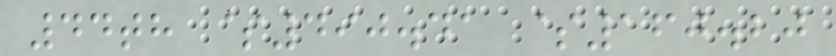44th $490.41 $160.20
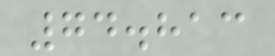74.813
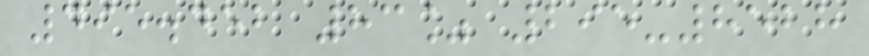495.452 83% 295-8528
